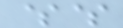$$
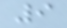9
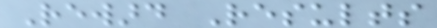Reward Results
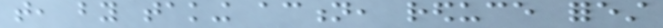that, by taking action, reduce forest
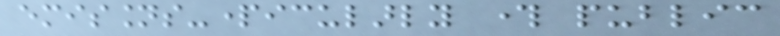emissions-particularly through public
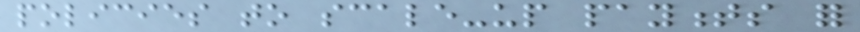policies to scale-up payments for
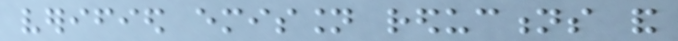verified emission reductions and
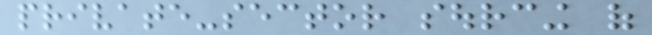private-sector sourcing of
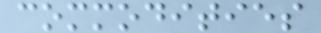commodities
